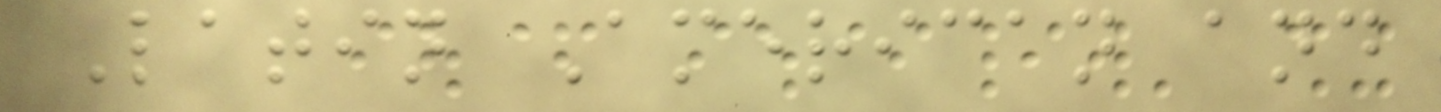Latin American and
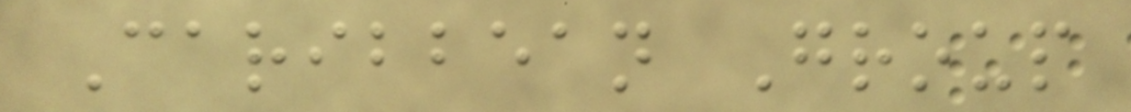Caribbean Group
